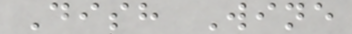Dish Wine
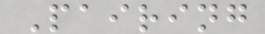Pairing
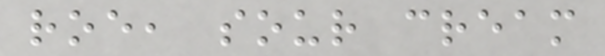roe, sour cream
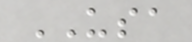USA
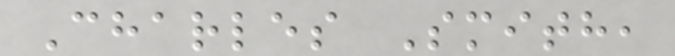Charles Smith,
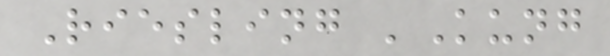Riesling 'Kung
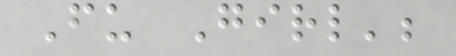Fu Girl';
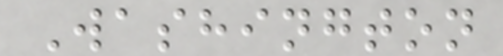Washington
